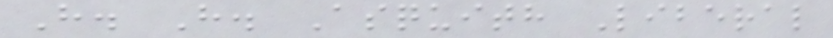H. H. Asquith Liberal
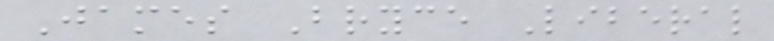James Bryce Liberal
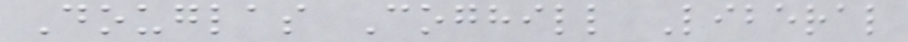Douglas Coghill Liberal
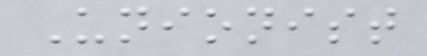Unionist
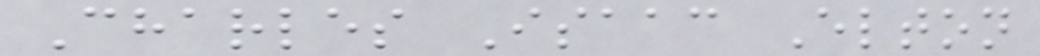Charles Isaac Elton
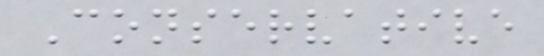Conservative
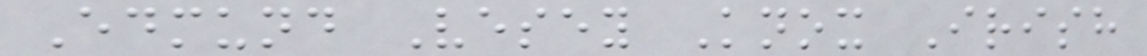Edmund Vesey Knox Irish
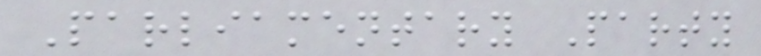Parliamentary Party
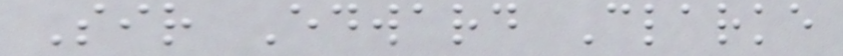Sir Edward Clarke
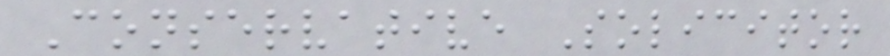Conservative Solicitor
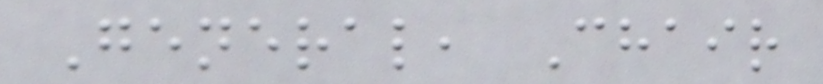General, Chair
